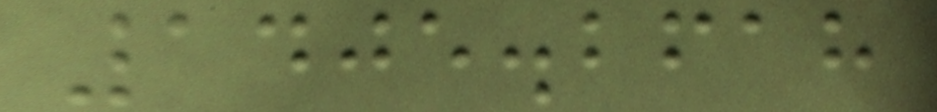1405.2618
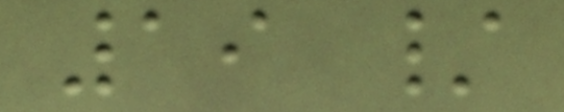19 /
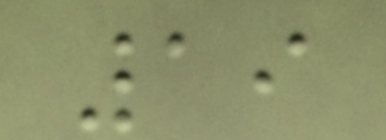19
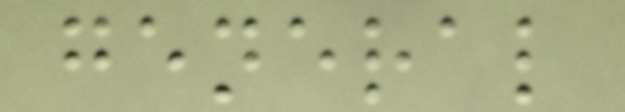general
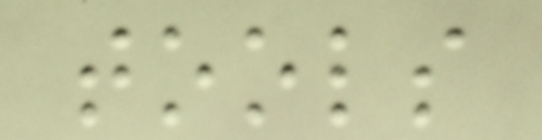tools
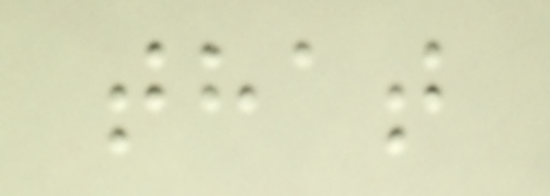that
